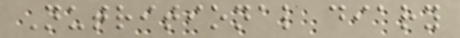Nutritional diary
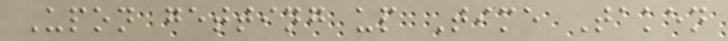Upon getting up Time Taken
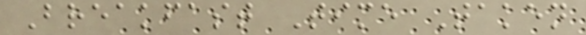Breakfast Time Taken
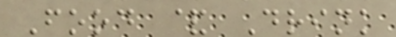Food & Drink
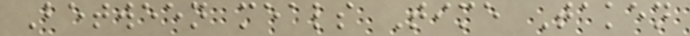Between meals Time Taken
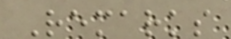Remarks
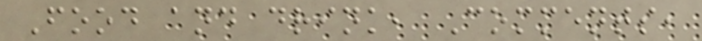Food and drink, Comments,
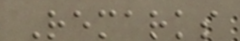Remarks
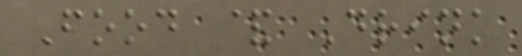Food & Drink
